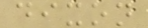dixon
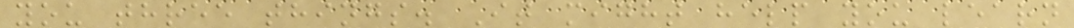you three things. It might help you learn
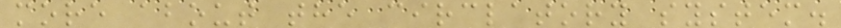more about the circlatory system.
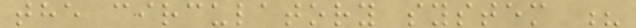the circulatory system ?
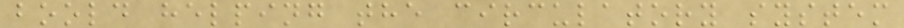boold helping the circulatory system
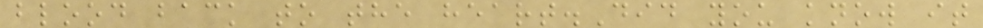blood back to the heart.Did you know it
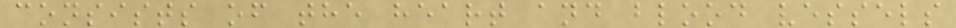consists of the heart and blood vessels
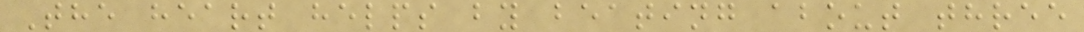The heart helps by beating about three
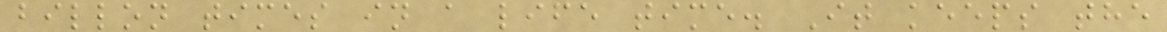billon times in a life time. It keeps the
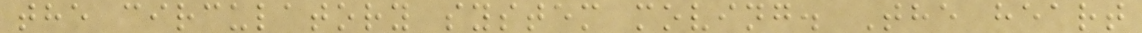the circulatory system moving. The heart
